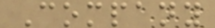Company
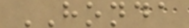HONDA
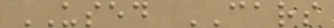USED CARS
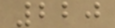220
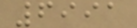6991
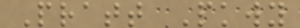Pratt Pkwy
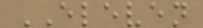ELEVEN
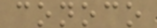conoco
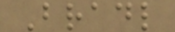Bradl
